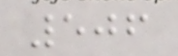506
